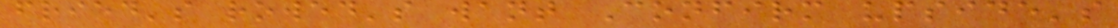fried's rowed's want Confirm upside's
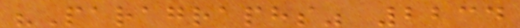"Paragraphs" 2234
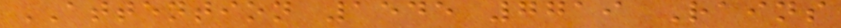ATTENTION 1545 7719 Rains
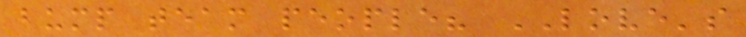bump team people? LOVE's
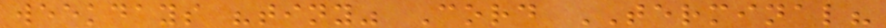weekdays "tiny" Cord TERMINAL?
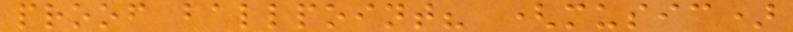proof ballpoint? (music)
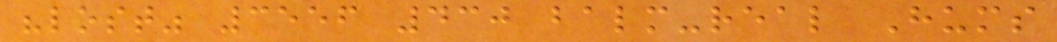"lost" 3556 430 balm-real Hums
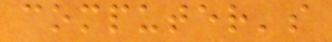computer's
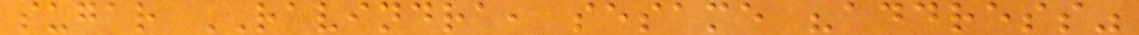sugar RAVINDRA, sesame "address"
